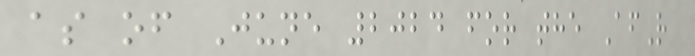as of June 2024 for the AfR
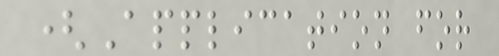(Application for
